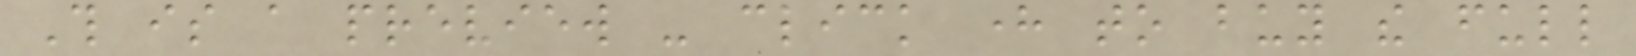This is a preview - click here to buy the full
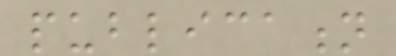publication
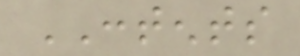CONTENTS
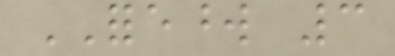FOREWORD 3
